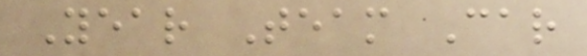Year Team Car
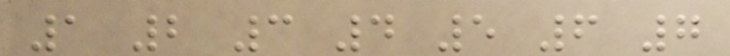1 2 3 4 5 6 7
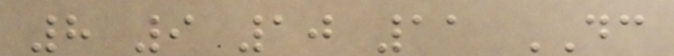8 9 10 11 DC
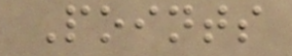Points
